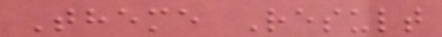Theme Result
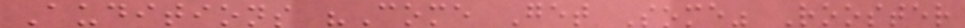Auditions "Come Get Some" Rooster
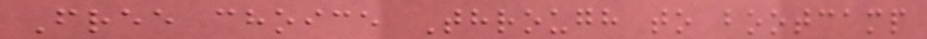Free choice Through to bootcamp
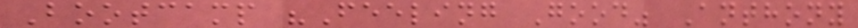Bootcamp "Feeling Good" Anthony
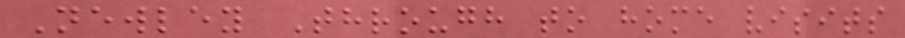Newley Through to home visits
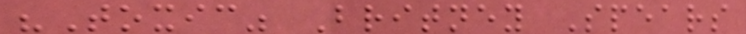"Toxic" Britney Spears
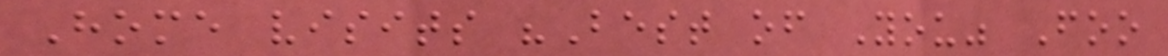Home visits "Best of You" Foo
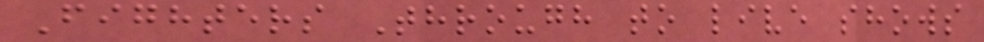Fighters Through to live shows
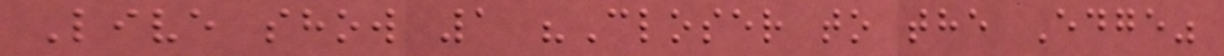Live show 1 "Closer to the Edge"
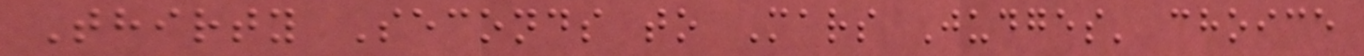Thirty Seconds to Mars Judges' choice
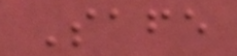Safe
